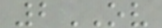2OV
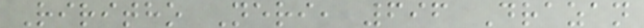Riritho Neri, 696 Drazan
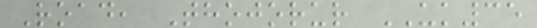Road, Thojorur UK35
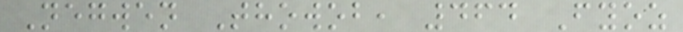Negwen Thowob, 464 Fyoz
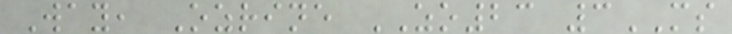Way, Ozrine ZO23 3MS
